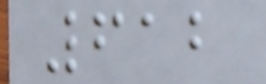612
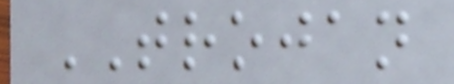TROJAN
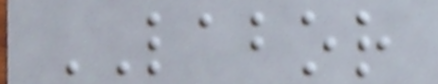LABOR
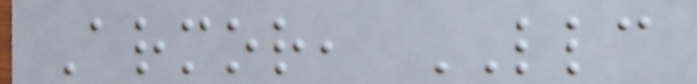Armor, LLC
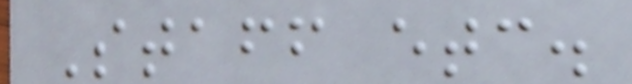Staff etc.
